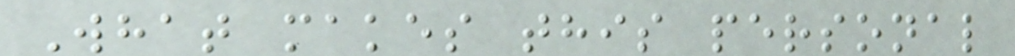What makes this personal
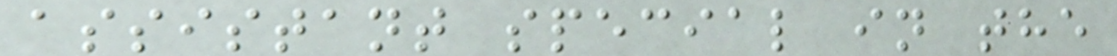assistant special in the
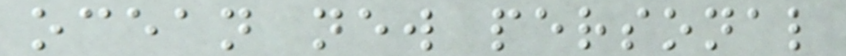ocean new personal
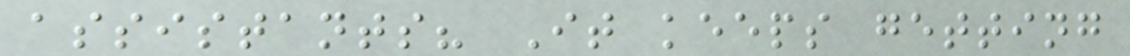assistants? It keeps getting
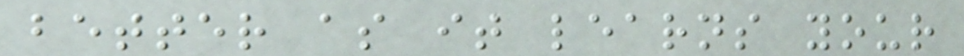better as it learns your
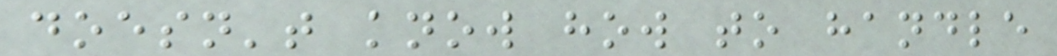doesn't know how to handle
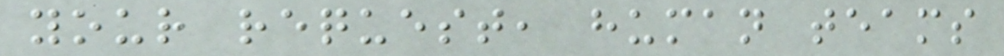your request, human teams
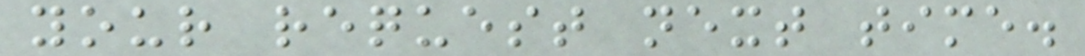your request next time.
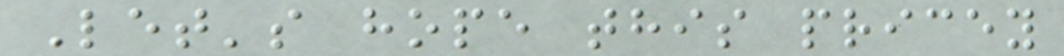Let's hope this pricey
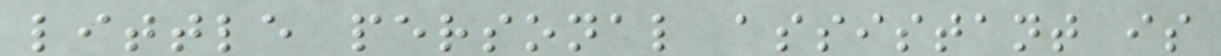little personal assistant is
